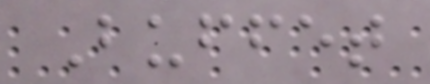Buffet
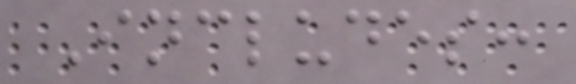Includes:
